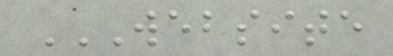WEBSITE
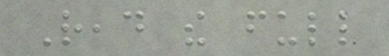Read the full
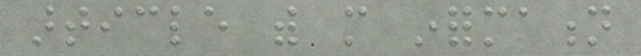article with more information
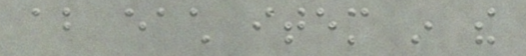about each item in the
